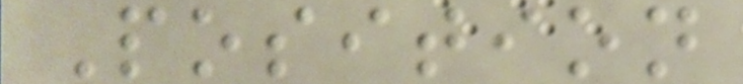Position
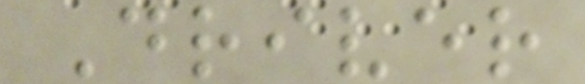Driver
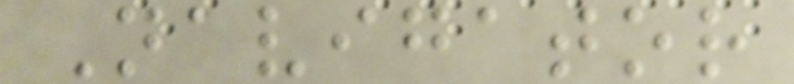Navigator
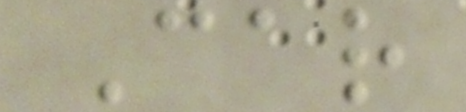Car
